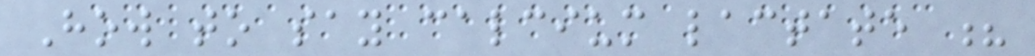How to say calcium lactate ?
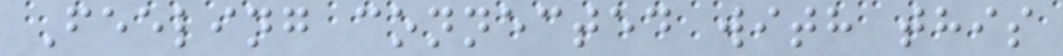Feeling connected with this
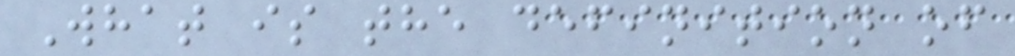What is the definition of
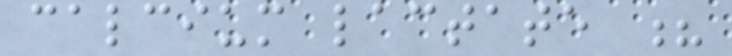calcium lactate ?
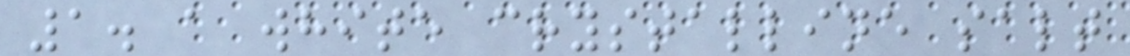1. a white crystalline salt
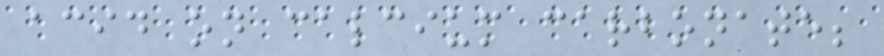acid on calcium carbonate;
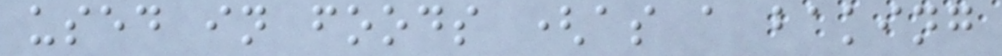used in foods (as a baking
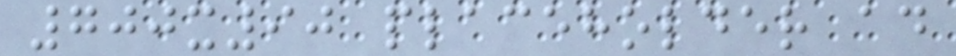700x90 placeholder ad
